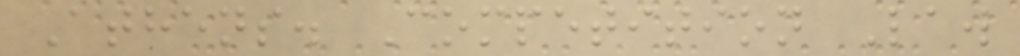Athens. Competition Law
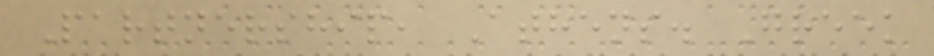Partnership, Athens. Greek
